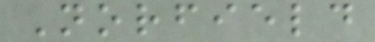Norfield
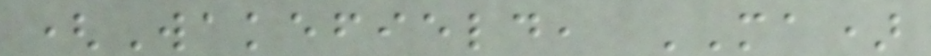(Wakefield, MA)
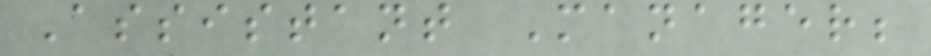Assistant Manager;
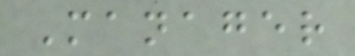Manager
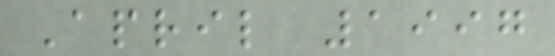April 1997
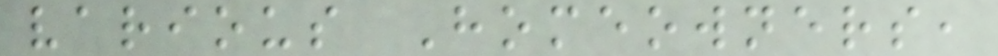various Homeowners,
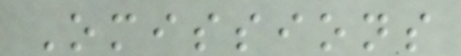Omissions
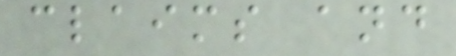claims and
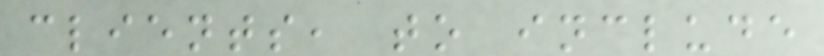clients, to include
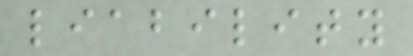liability
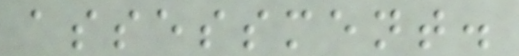assessment.
